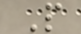P
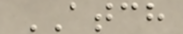ATCH
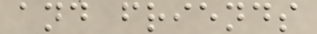and friends
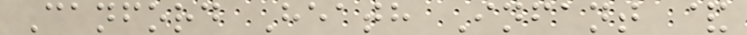Canford Heath Infant &
